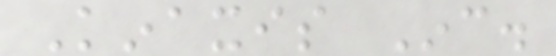Kinaxis Inc.
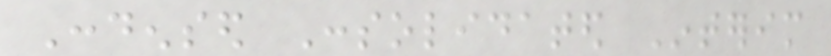Condensed Consolidated Interim
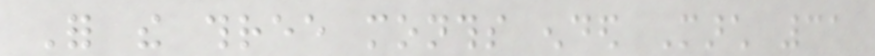For the three months ended March 31
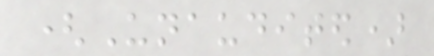(Unaudited)
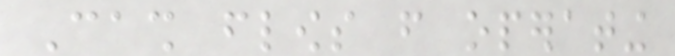Cash flows from operating
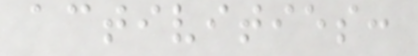activities:
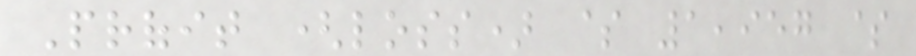Profit (loss) $ 1,957 $
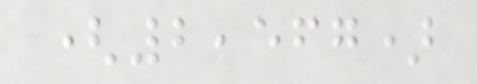(2,567)
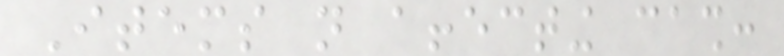Items not affecting cash:
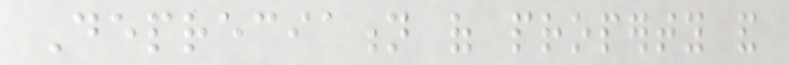Depreciation of property and
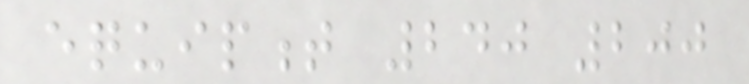equipment 240 200
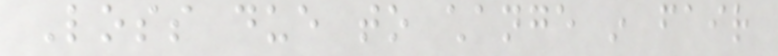Loss due to change in fair
